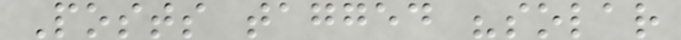Posts tagged "solar
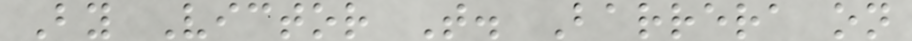By Victor T. Barrera on
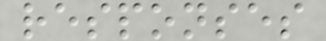responses
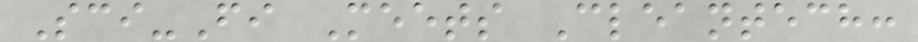Sci-Fi Meets Cleantech:
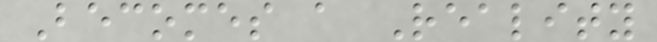Becomes a Reality
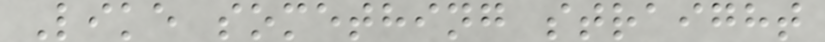Like something straight
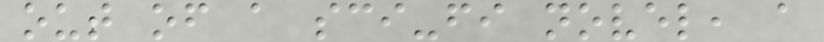out of a sci-fi novel, a
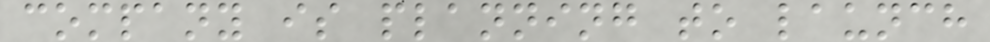company is planning to launch
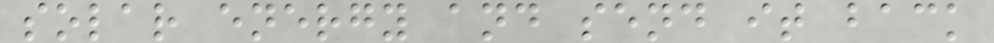solar energy and send it back
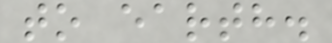to earth.
